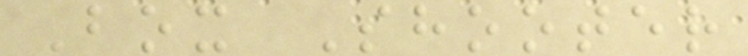Box Shooter
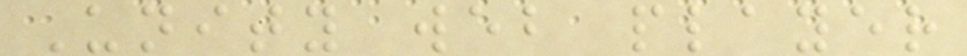Unity web player
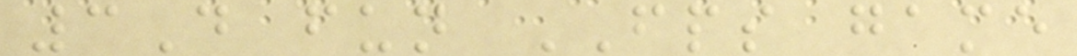3D fun FPS game
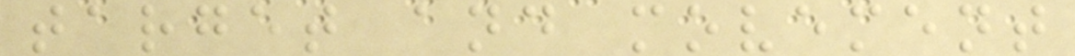target and movement
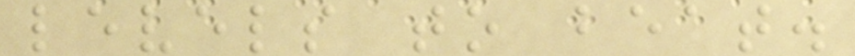levels to beat.
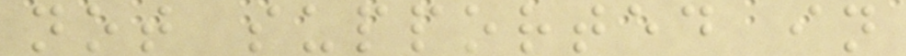not supported in
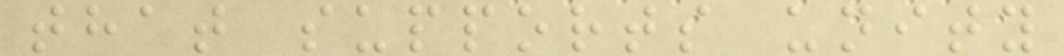that supports unity
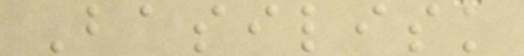Basilisk
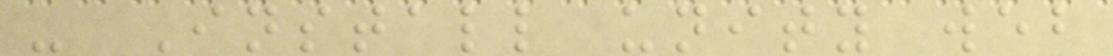- Install unity web
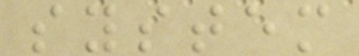system
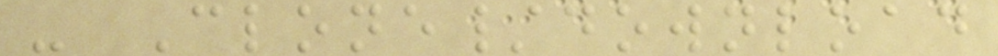- Clone/download
